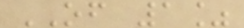OF 1%
